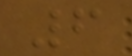6
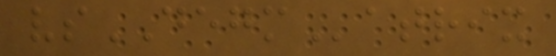vsDEGMatrix
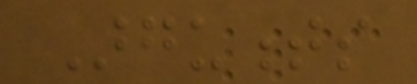Arguments
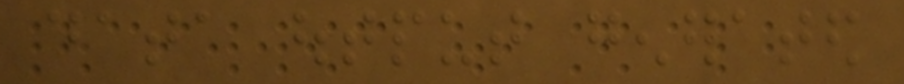data output generated
